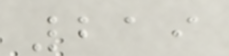219
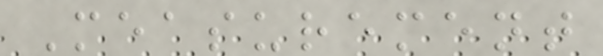Measurement
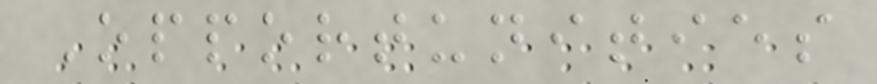Opportunities
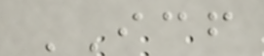ICF
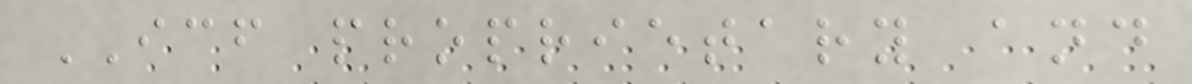ICF proprietary and
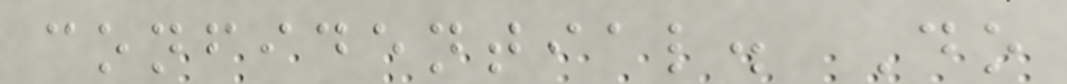confidential. Do
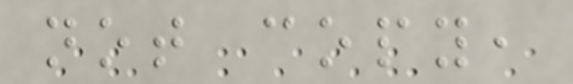not copy,
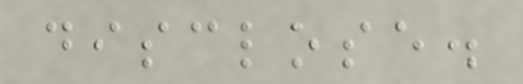disclose.
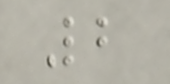2
